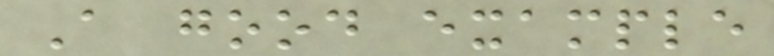A good example
